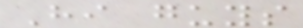Hi guys
